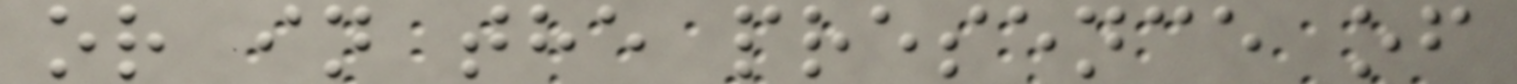or in the presence of
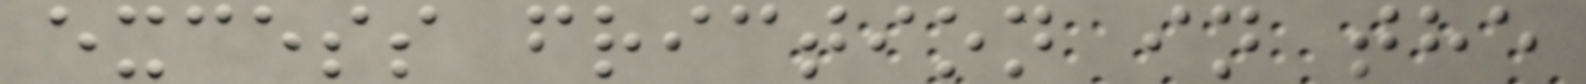excess friction in the
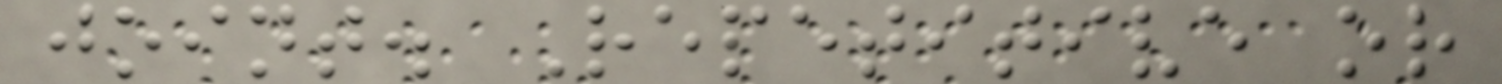joint. Repetitive or
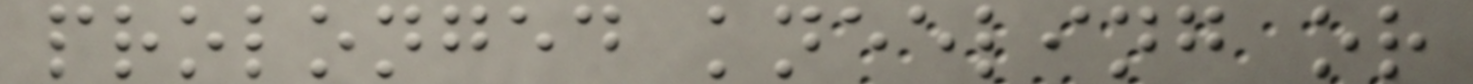prolonged kneeling or
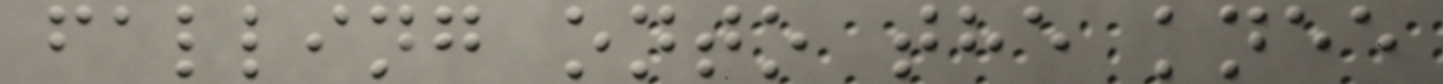falling onto the knee
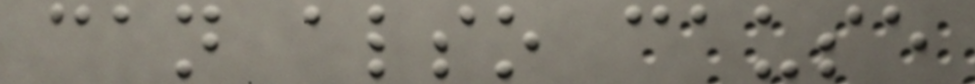can also cause
